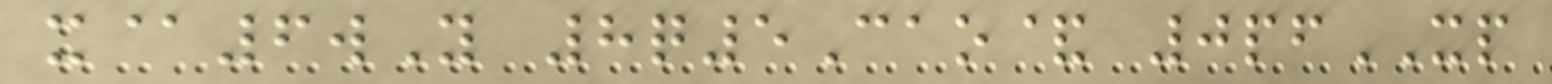x@6wY 8q5Cao& 0pfXP
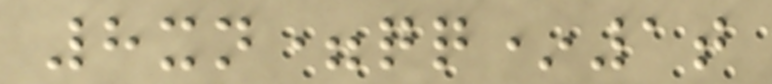8xn=qq*1t
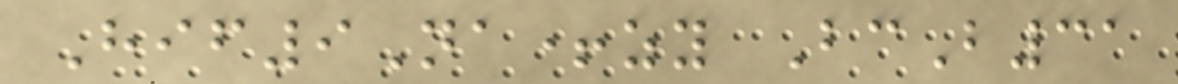Hif9Na+zy BcB31
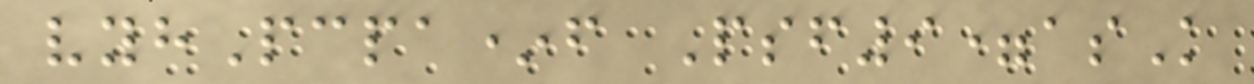vyhPcpa*f Psf9=asK
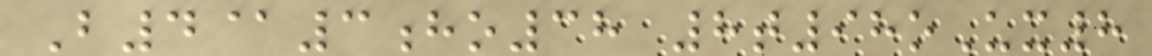B4@3ho38 8t98oUx8
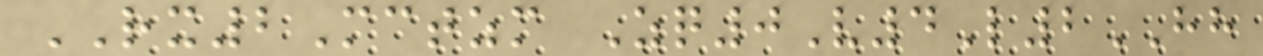RX2Mctzm Zq0V4L2HH
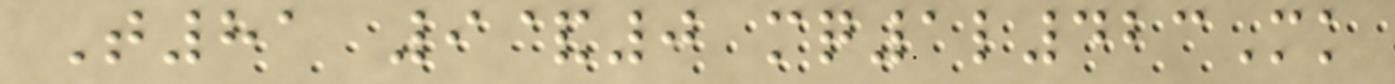T81 9&0 mq1l423Mk
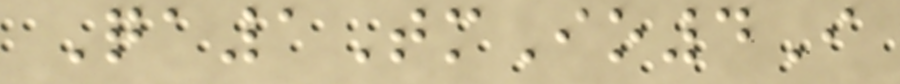Qa1TmIo4I
